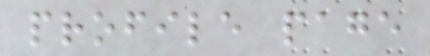profile page
